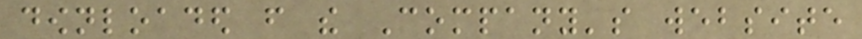downloaded from the Company's website
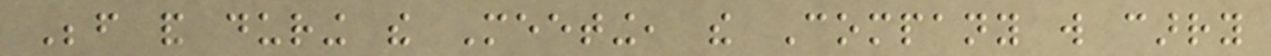Before and during the Meeting, the Company will carry
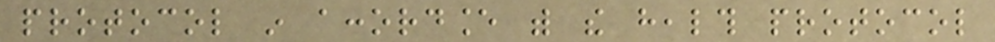protocol in accordance with the health protocol
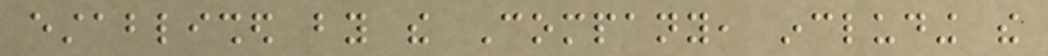established by the Company, including the
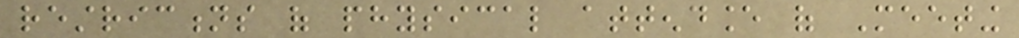restrictions of physical attendance of Meeting
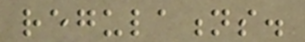regulations.
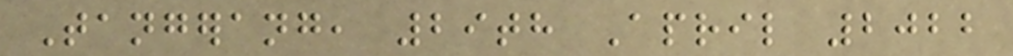Tangerang, 29th April 2022
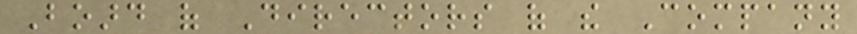Board of Directors of the Company
